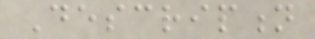Description
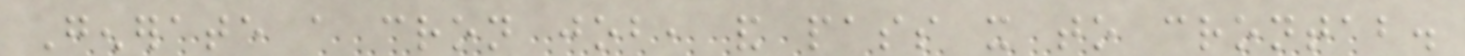Generate a cron job, and pass it to crontab.
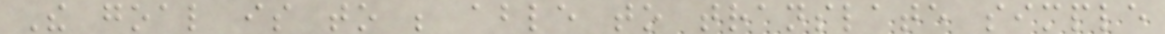The goal is to be able to translate simple
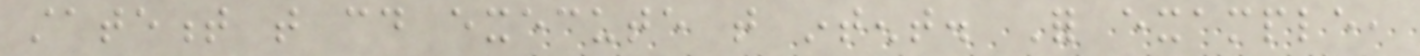statement that could execute that intent. For example,
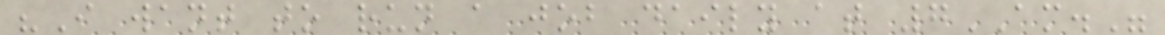"I want to run a job daily at 7AM."
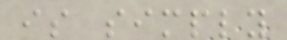is simply
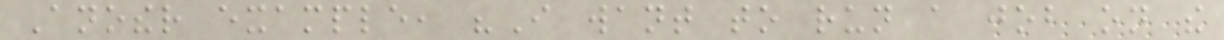Another example, "I want to run a job on the
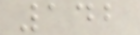142
